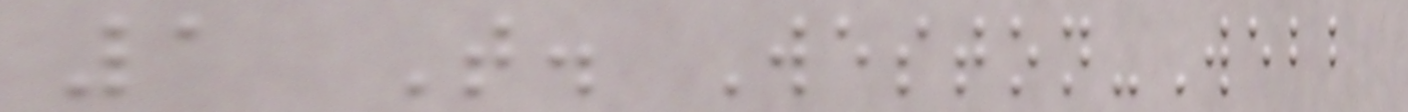1 T. Weston-Webb
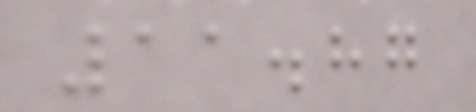11.87
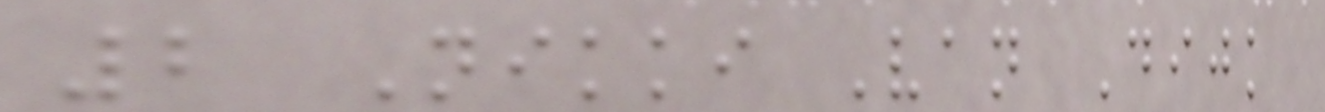2 Nikki Van Dijk
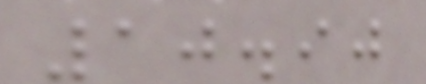10.90
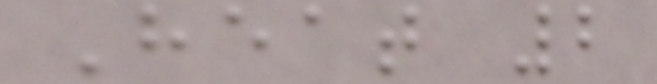Heat 2
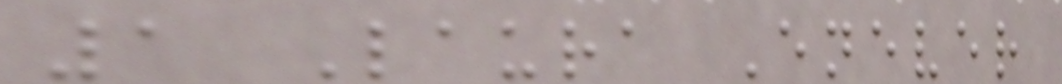1 Laura Enever
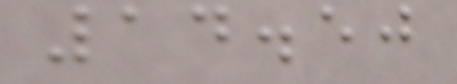14.50
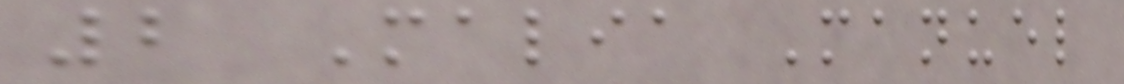2 Malia Manuel
